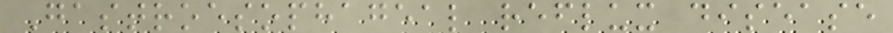Gastroesophageal reflux disease
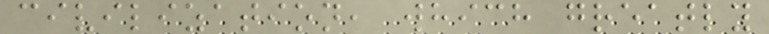civilization, which greatly
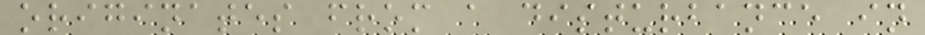originates from a disturbance in
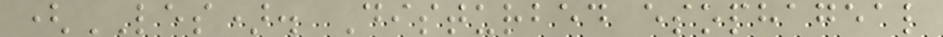(LES). Disturbed esophageal
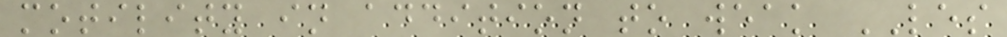motility in addition to weak LES
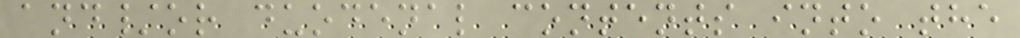and/or duodenal contents into the
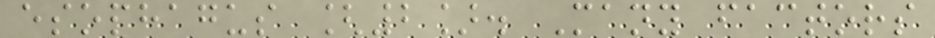esophagus [2]. Many factors
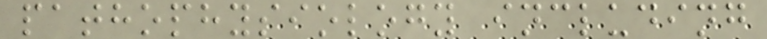pathophysiology including
